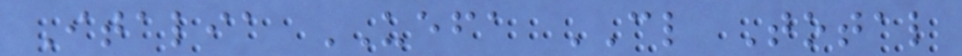Italia UEFA CL Total
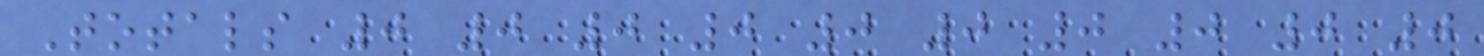Totals 0 0 0 0 0 0 0 0 0 0
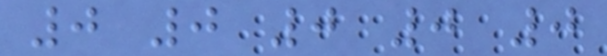0 0 0 0 0
